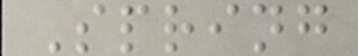Spring
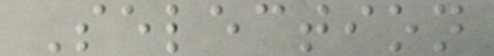Selection
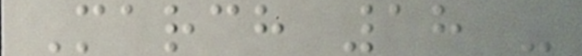March 18 -
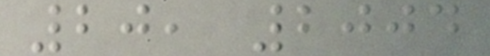20, 2004
